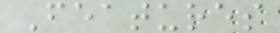Features
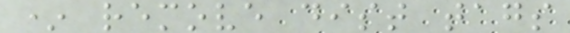* remove dist tags
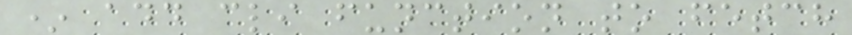* add cli function to fetch
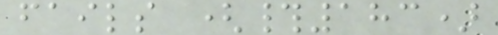fails (#183)
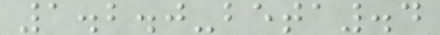1.2.0-beta.4
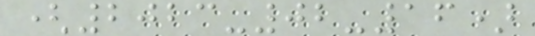(2023-02-16)
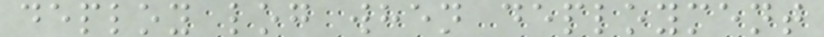deploy log when deployment
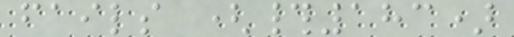fails (#183)
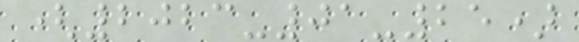(2023-01-25)
